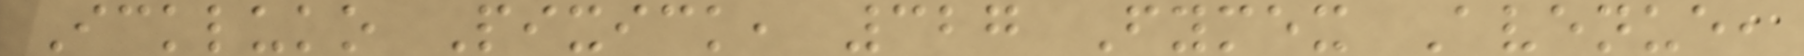Ickluko Pixick, 327 Fymex Avenue,
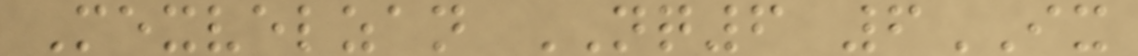Mexvelzan NQ6 6IX
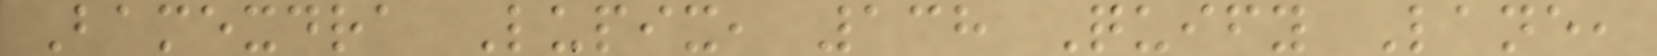Bamexdra Lupix, 138 Quify Lane,
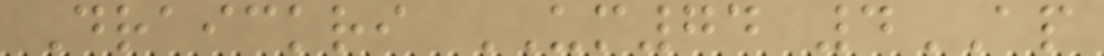Draickri UM74 4AP
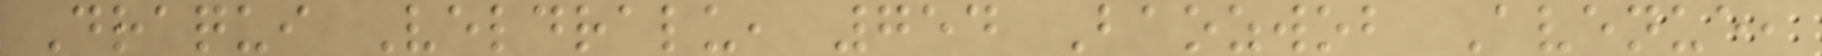Draqui Veldralu, 754 Baozwob Avenue,
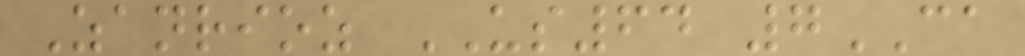Zanrioz US64 7CA
